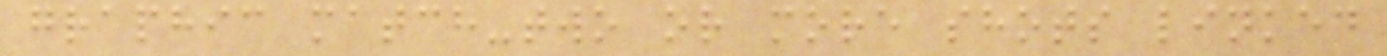graphic match-two or more shots linked
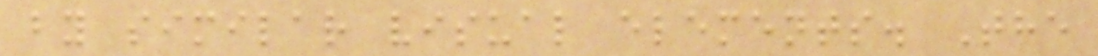by similar visual elements. The
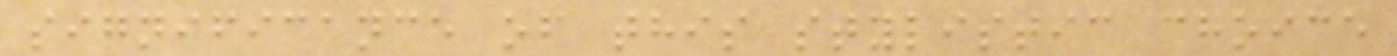significance of this stylistic choice
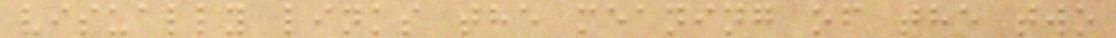visually links the meaning of the two
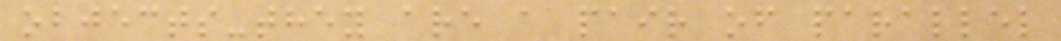objects-they are a pair of parallel
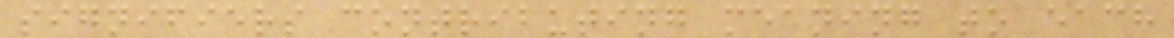signifiers contributing meaning to each
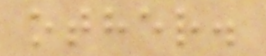other.
